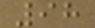98
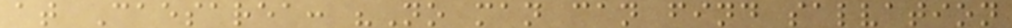at Caesarea: "No man can find salvation
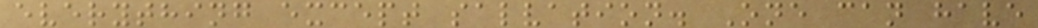everything except salvation. One can have
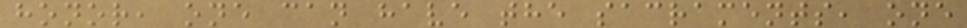honor, one can have the sacraments, one
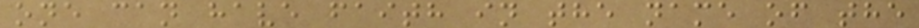one can have faith in the name of the
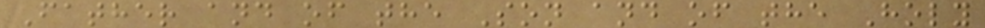Father and of the Son and of the Holy
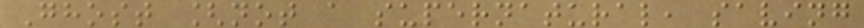Ghost [not a supernatural, saving
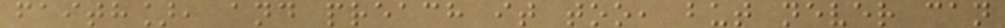faith], and preach it too, but never can
